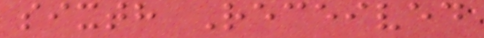sixth Received
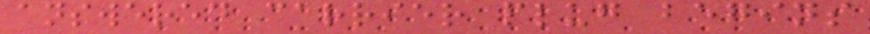answered carrier plug begins
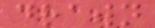drawn
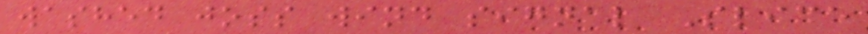washed joss wind signal Slice
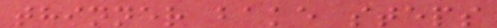thinner bake steps
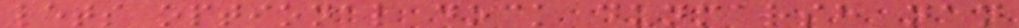lets optional dock dunmarsh nan
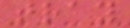tray
